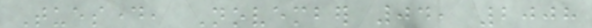Tuesday, November 04, 2008
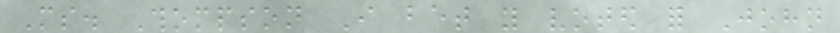Ms. Thompson I bet you voted for John
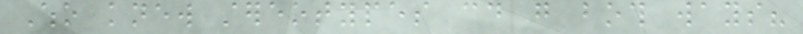Who knew stereotypes could go both ways?
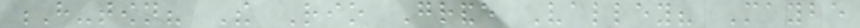H-town? The Rio Grande Valley? Maybe
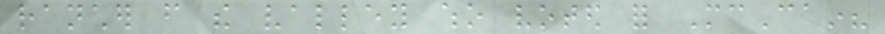rancher from the valley who voted for McCain?
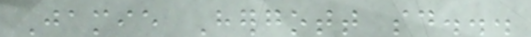Jamie Hergott said...
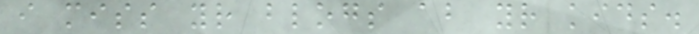i miss your blogs about your kids.
